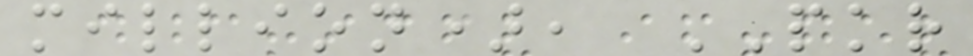million), PKR
